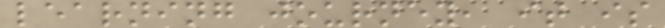learning journey, it is
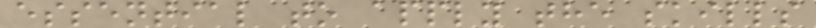essential to apply the skills
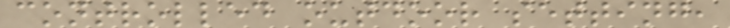controlled outdoor setting,
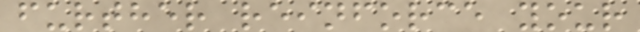further reinforce your
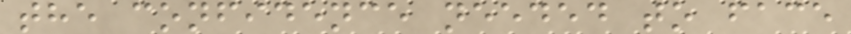the confidence needed to face
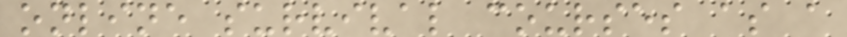online survival courses as a
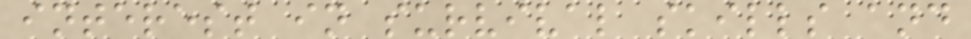interest in survival skills and
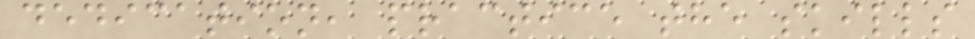dedication, practice the skills
